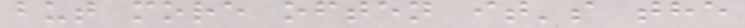but more often it's the
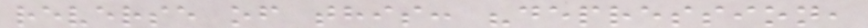reverse of this: "depression,
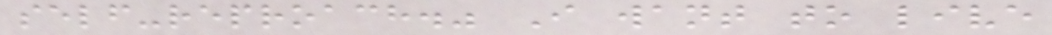self-reproach." I want to live
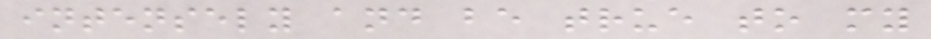intensely and be true to my
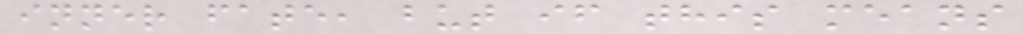inner fate, but if this means
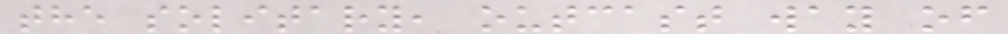the solitary, outcast way of
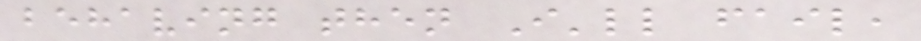behaving then I'll fail,
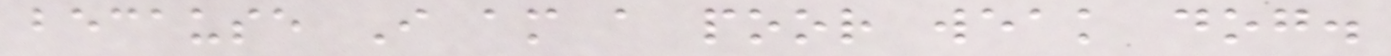because I am a poor weak dog.
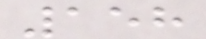158
